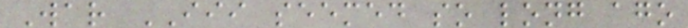War III seemed so long ago
